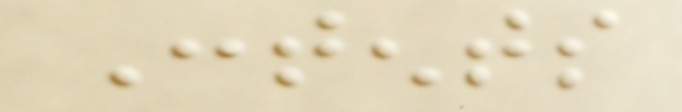Contents
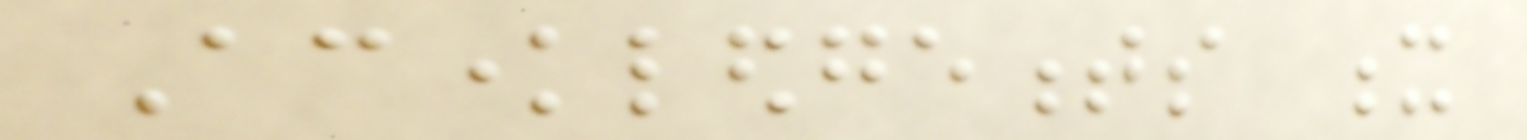Acknowledgements x
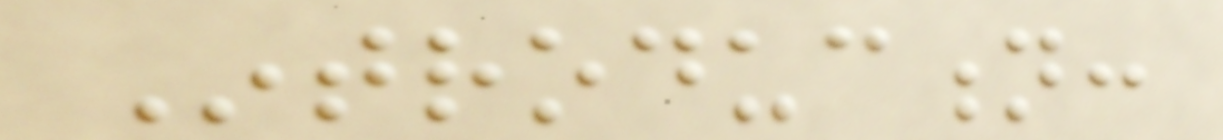Introduction:
